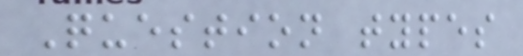Question types
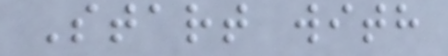Start with
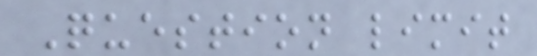Question limit
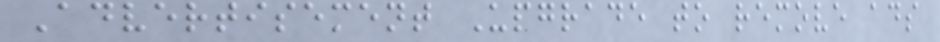Advertisement Upgrade to remove ads
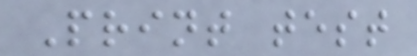Print test
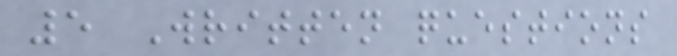5 Written questions
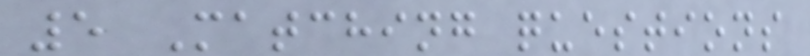5 Matching questions
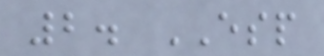2. ESP
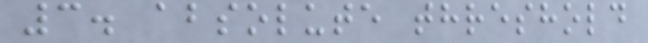3. absolute threshold
